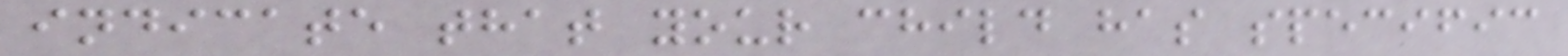indicate that your child has specific
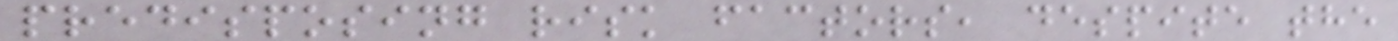predisposing risk factors, despite the
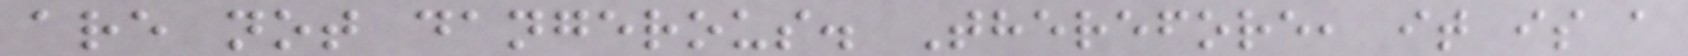are not dangerous. Therefore, it is a
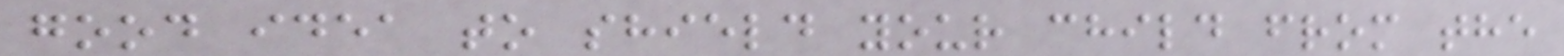good idea to shield your child from the
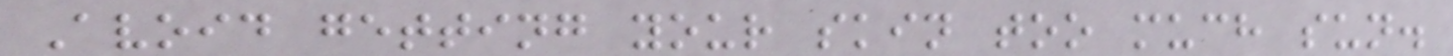Avoid getting your skin too much sun.
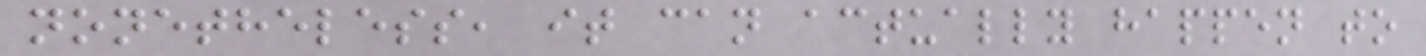nonetheless, it can actually happen to
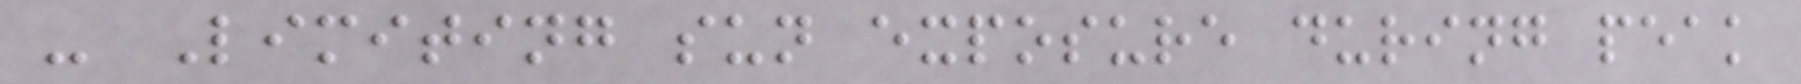- Limiting sun exposure during peak
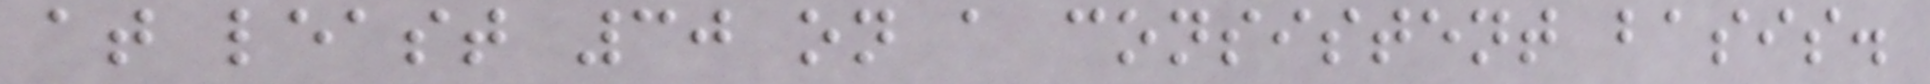at least 30 on a consistent basis.
